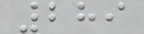289
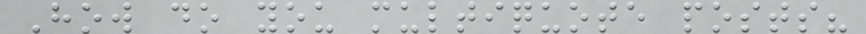How do you multiquote posts?
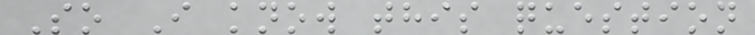So I know this question
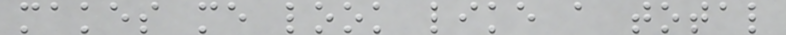makes me look like a total
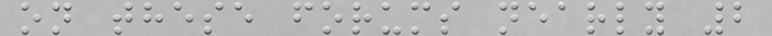on these forums nearly 2
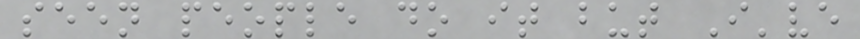seen people do it but I've
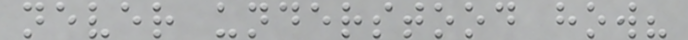never understood how?
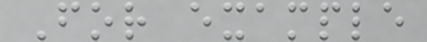For example
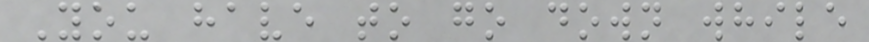You have to go down while
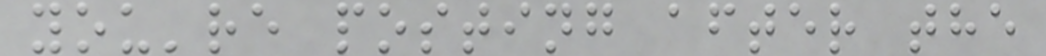you're posting after the
